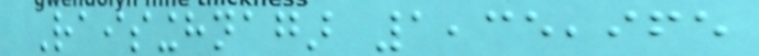Raisinghnagar 1,35,965
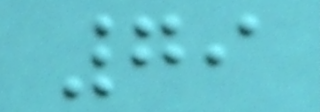79
